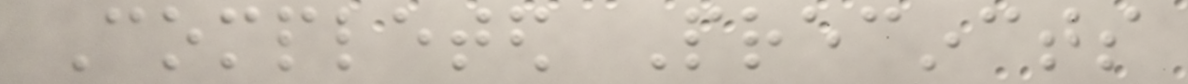Completed Precincts
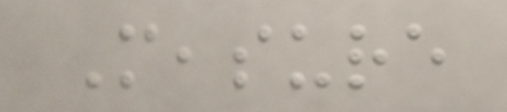Measure
